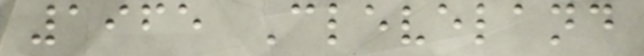1965 Cleveland
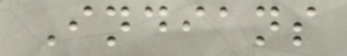Indians
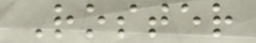Roster
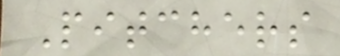Pitchers
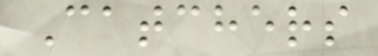Catchers
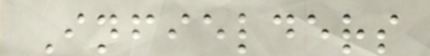Infielders
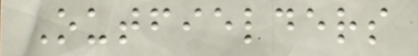Outfielders
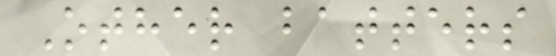Other batters
